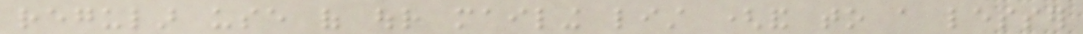regular use of our mailing list (and to a lesser
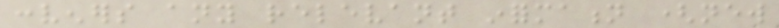conveners any relevant information (new
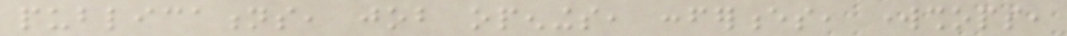publications, job openings, conferences, workshops,
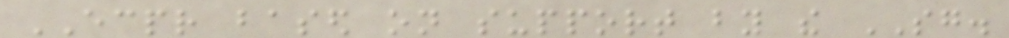ECPR based on support by the SG.
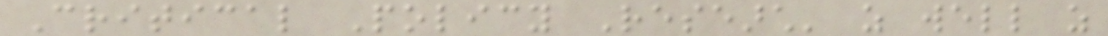Critical Policy Research' as well as
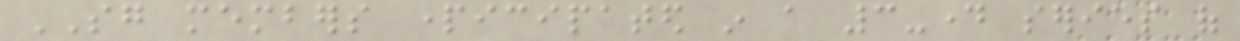SG members participated in a 3-day series of
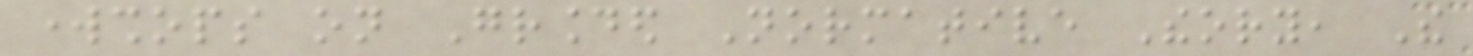workshops on Grounded Normative Theory, The
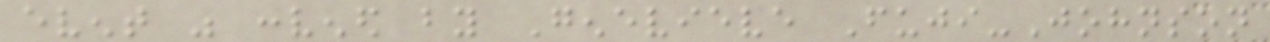event was convened by Genevieve Fuji-Johnson
